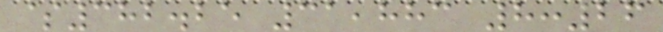$382.25 31,883 8:26
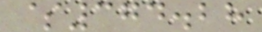$374.28
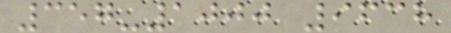357-1000 9638
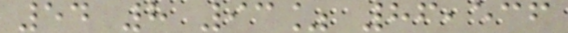54 8 93% 86,536
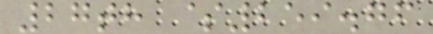27th $259.76
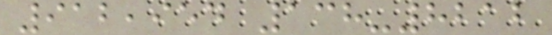912,954 138-8212
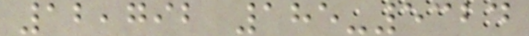12,792 185-5324
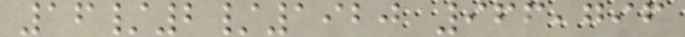16/2/1920 966,796
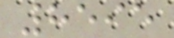8595
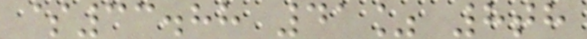$33.88 41% 8th
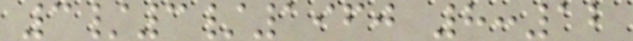3/3/1960 8:12
